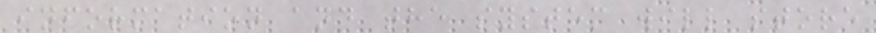information and the system will store
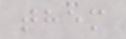them
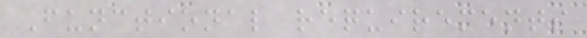Functional requirements
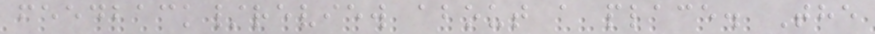feedback/review about a place. The
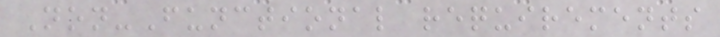Non-Functional requirements
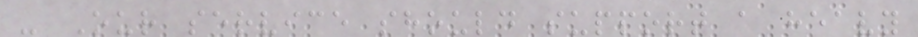- Our service should support a heavy
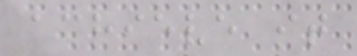achieve it
